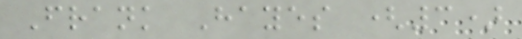Frank Hayes (3)
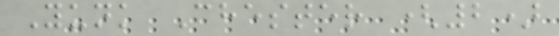Yunk Chester (2)
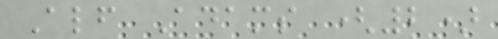Alf Adams (2)
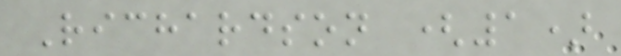Richardson (1)
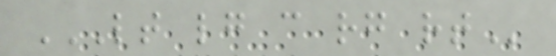LT LG C RG RT
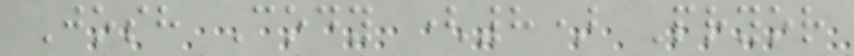Josh Cody (8) Pryor
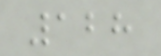128
